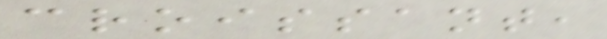croissant,
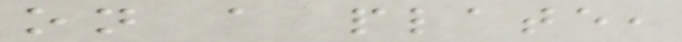on a plate,
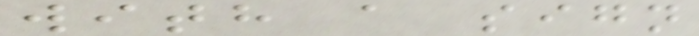with a sign
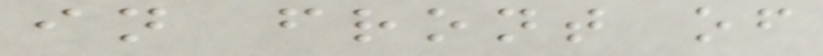in front of
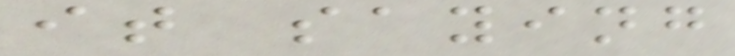it saying
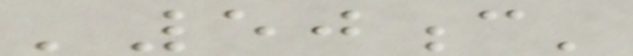'50c'
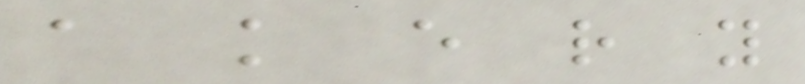a k e r y
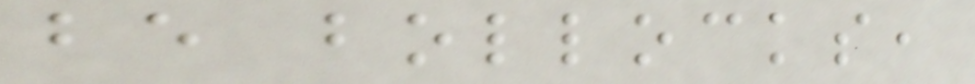be bollocks,
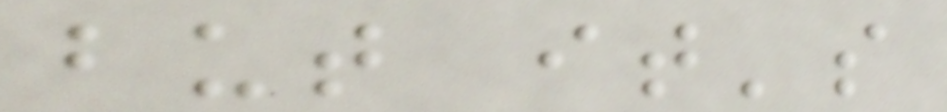but it's
